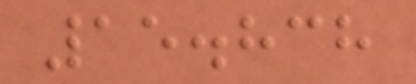15.838
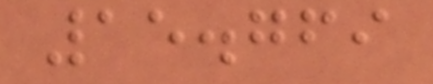15.769
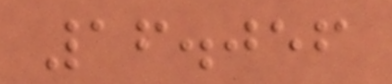16.056
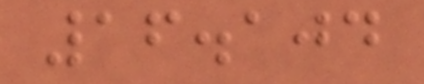16.104
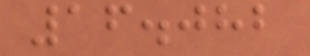16.082
